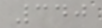340
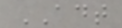ADT
